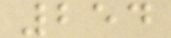254
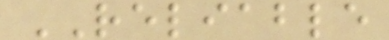RELIABLE
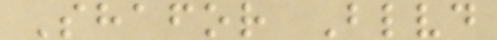Shafor Blvd
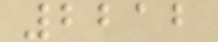2212
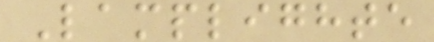Lamplighte
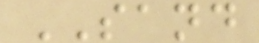SAND
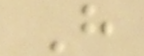H
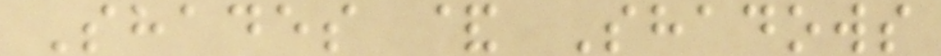Shades & Shadows
